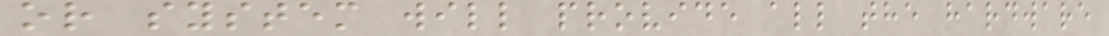or system will provide all the hardware
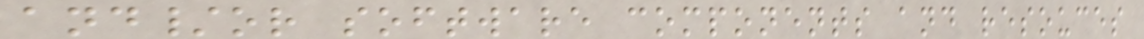and/or software components and resouces
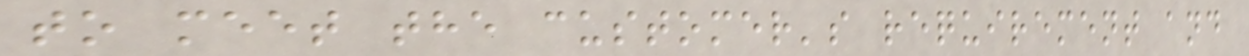to meet the customer's requirement and
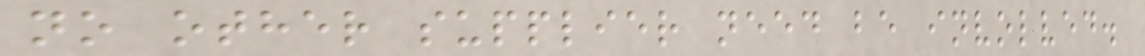no other supplier need be involved.
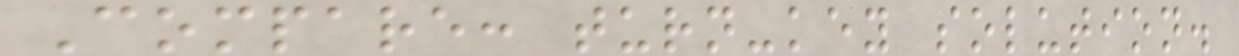Compare: turn-key solution.
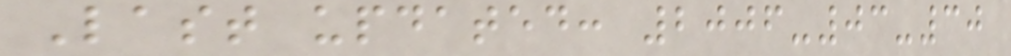Last updated: 2006-03-30
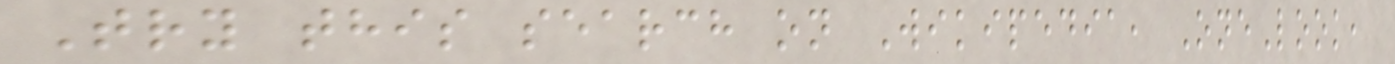Try this search on Wikipedia, OneLook,
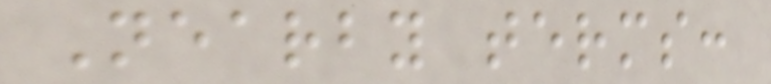Nearby terms:
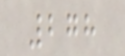278
